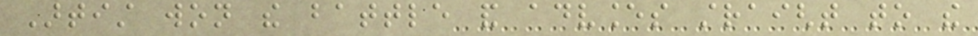Artist won the battle and advances straight to the
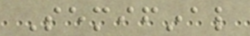Semifinal
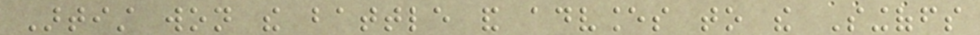Artist won the battle and advances to the Singoffs
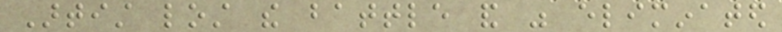Artist lost the battle and was eliminated
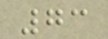73
